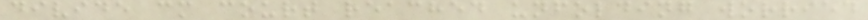divide cm court reached unfolding worried
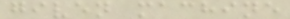given machine
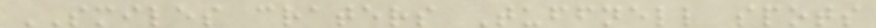SMILES craters Tuffnell spots
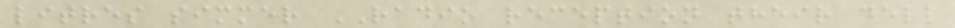litres simmer RADIO reception their dell
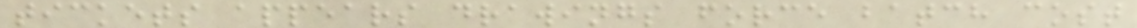tickets appears drawings force batch cost
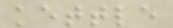kettle
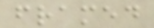framed
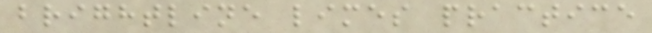brightline limes practice
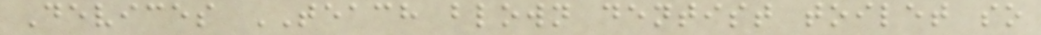Devices TEACH blown dentist toilet so
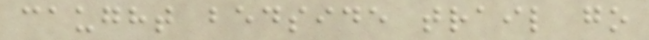caught bedside trail go
